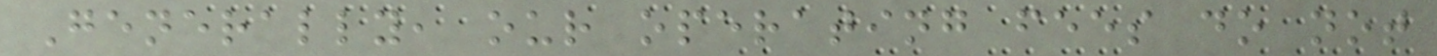Generally, our operating fees do not
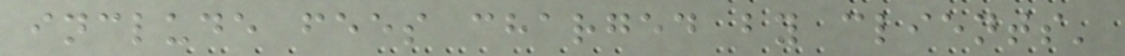include fees charged by clients'
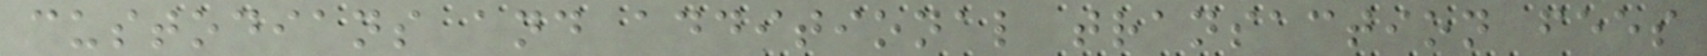custodians and additional transaction fees
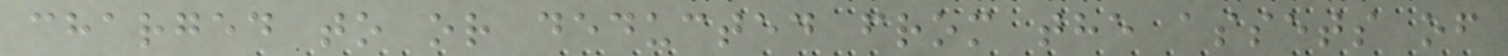charged to or deducted from the assets of
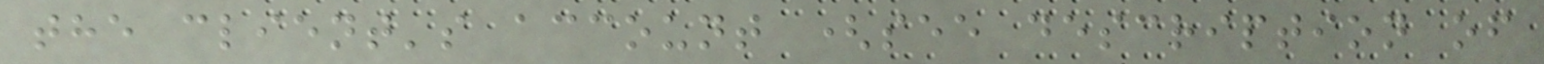the client's account (see description of
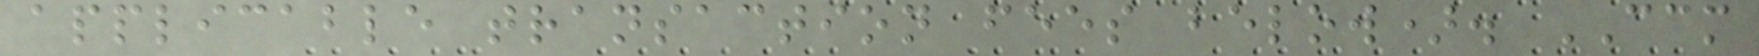applicable transaction fees below). CCM
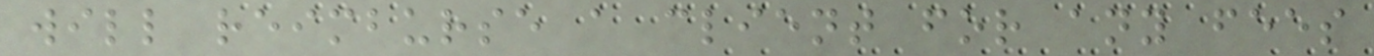will reimburse a client for any fees
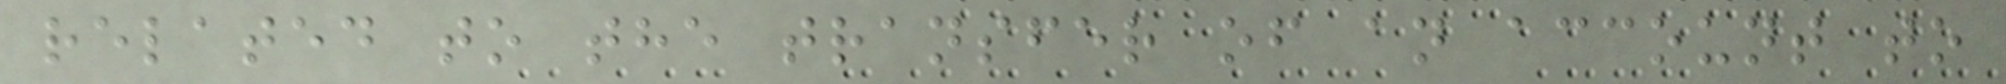related to the transfer of an account to
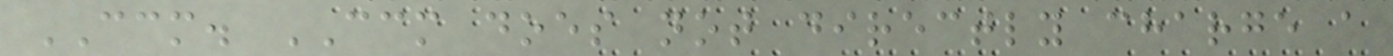CCM. CCM does not directly charge a
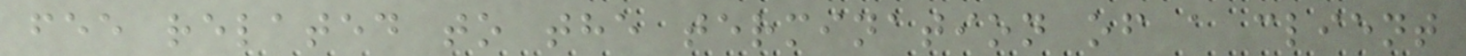fee related to the termination of a client
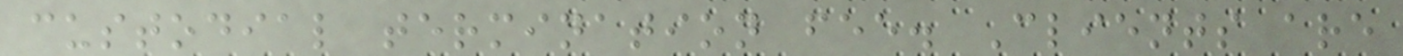custodial termination fee. Clients are
